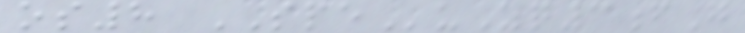os8 SPEuZq3fG
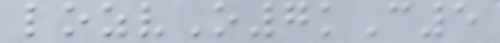lozvO7kC5
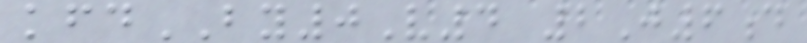kfdBY0V4 2J6d
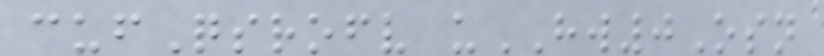cufQsrofv uHW0Osn
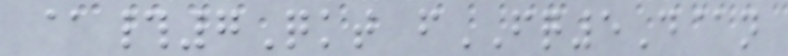@#7Qkt fFQ5D@n
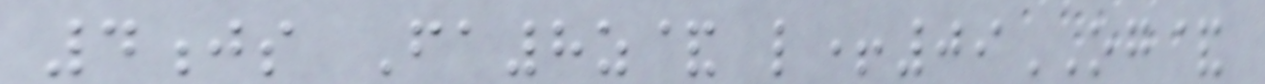4js Fa8z& l+09OG&
